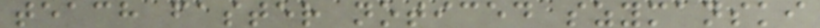teach faster noticed szymanski
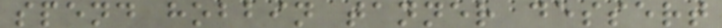spend hobbin tanner dessert
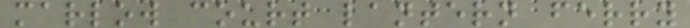marlow court lantern ferry
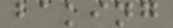baking
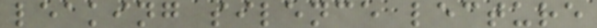leaking silence lecture
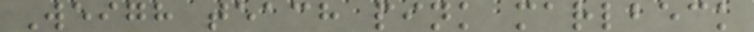Weigh teach pink marlbeck
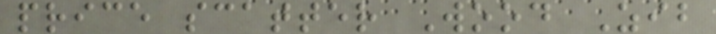price scatter Wood Zib
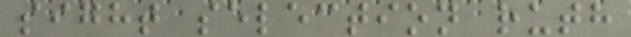sight selection ruth
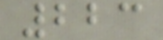223
